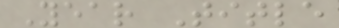Year Title
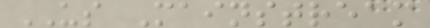US Mainstream
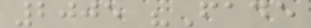2005 "Fade
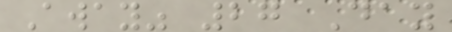Away" 27 Day
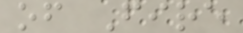of Fire
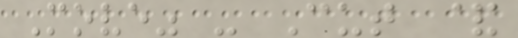Move" - Cut &
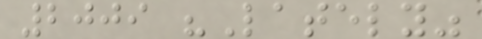2009 "Lately"
